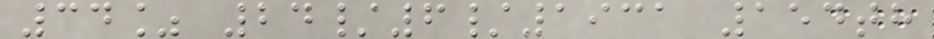34% 24/6/1931 154th
